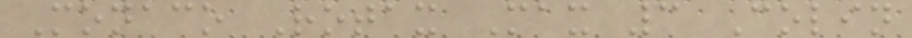Monaco Rotax Max 3 Colin
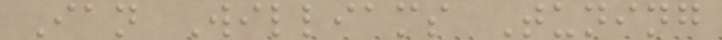Ian Williams Tuning
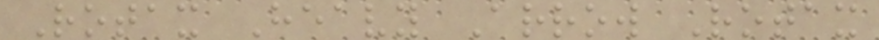Rotax Heavy Arrow Rotax
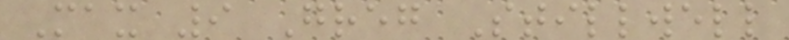Max 9 Greg Stillwell
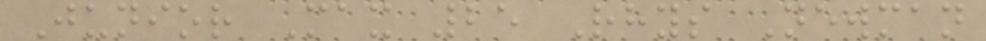Junior Max 25 Rhys Newman
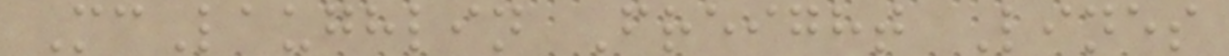McLaughlin Freight Lines
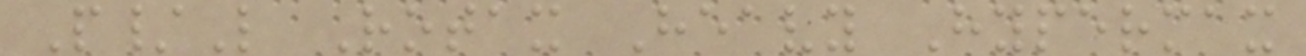P/L Rotax Heavy Hypermax
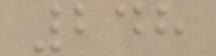248
